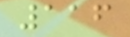116
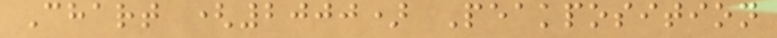Chart (2000) Peakposition
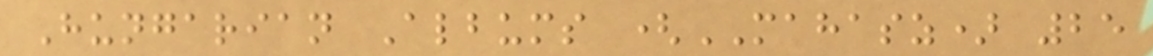Hungarian Albums (MAHASZ) 25
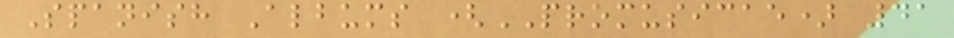Spanish Albums (PROMUSICAE) 41
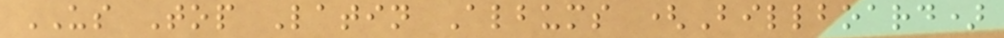US Top Latin Albums (Billboard)
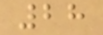28
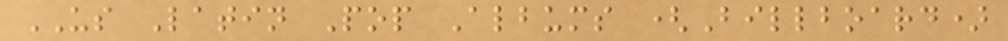US Latin Pop Albums (Billboard)
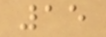15
